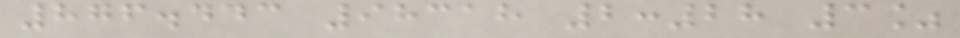876.443 98318 2:28 3%
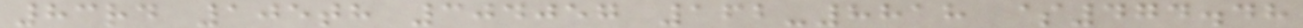83rd 105th 304057 162-8818 $474.48
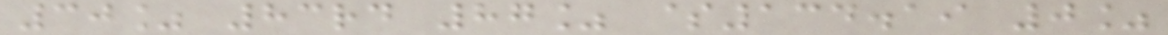30% 83rd 87% $134.19 0%
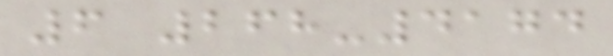6 268-4174
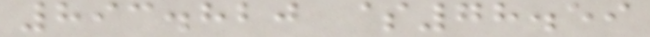893.820 $78.59
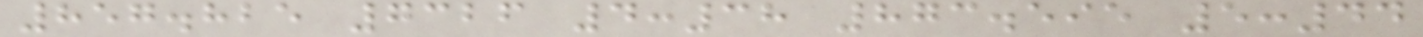857.825 7326 4:38 873.595 5:44
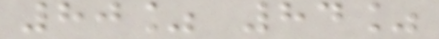80% 84%
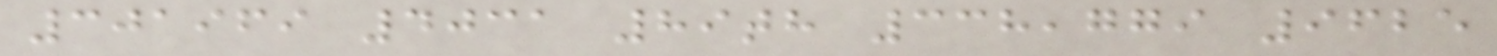301969 4031 89th 338,779 9625
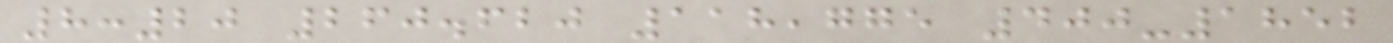8:20 260.620 118,775 400-1852
